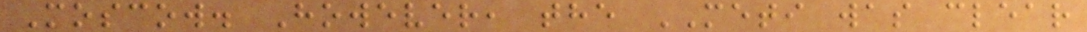Moscow. However, the METI was clear
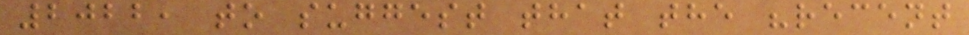2022, to suggest that the "recent
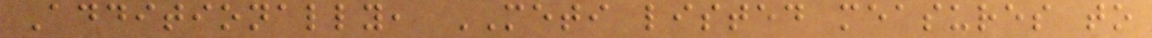Additionally, METI listed measures to
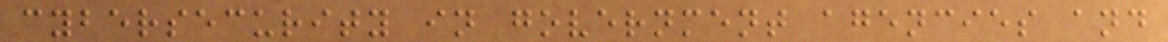cybersecurity in government agencies and
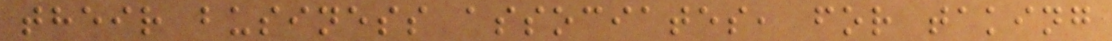their business associates, for taking
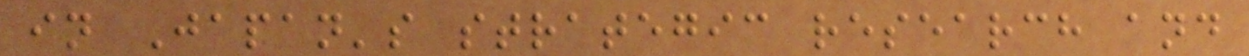in Japan's strategic research and
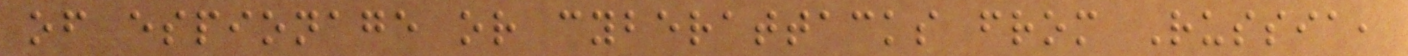of espionage or cyberattacks from Russia,
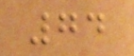74
